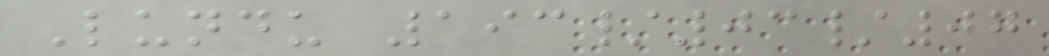Lundu 193/03/07
